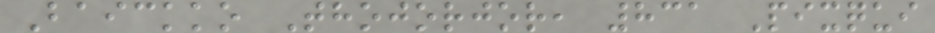Baickko Thojorjor, 831 Pixqui
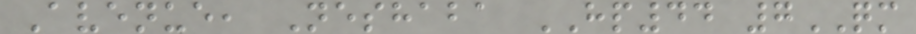Avenue, Neshaba HP44 7QM
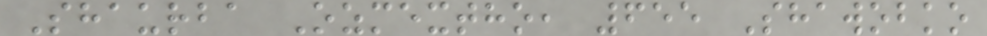Shaurba Ozmextho, 655 Shawobko
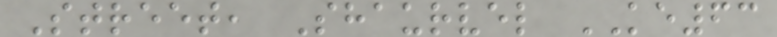Street, Shaurvel KE63
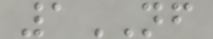1NF
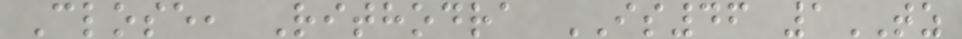Close, Rithodra IS46 1TZ
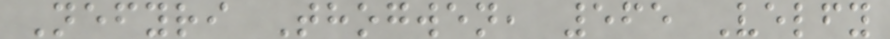Nefyri Thogwen, 565 Velfy
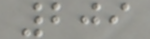209
